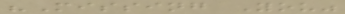"Missing You"
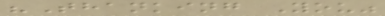"Thanking You"
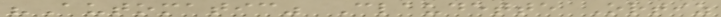"Automatic" Claudette Ortiz
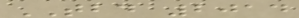TBD 2014
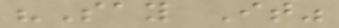"Say It"
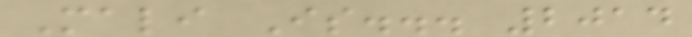Mali Is... 2014
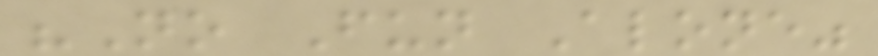"No Fun Alone"
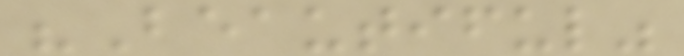"Beautiful"
